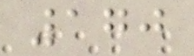170
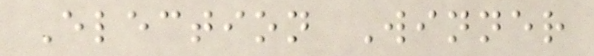Election Winner
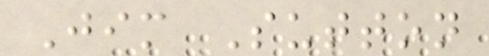Jim Sutton
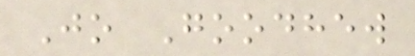Jo Goodhew
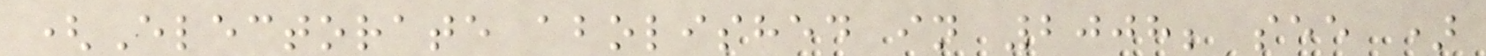(Electorate abolished in 2008; see )
